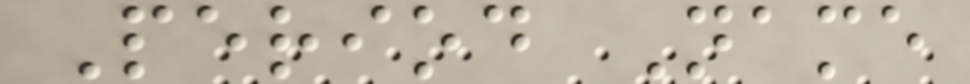Period Name
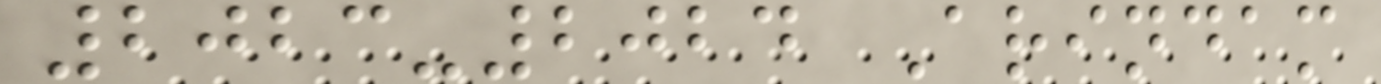2023-2024 Arindam
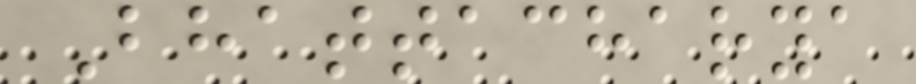Bhattacharya
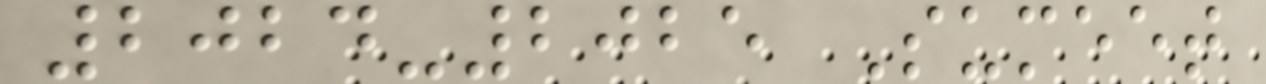2024-2025 Sumeet
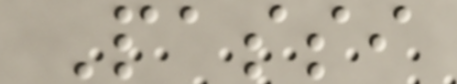Passi
